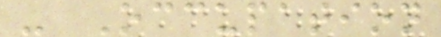- Occupation
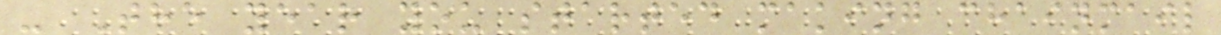- The year you started making chainmail
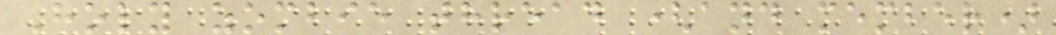Holy zombie thread (and member)
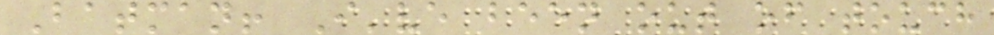Batman! I've been out of touch
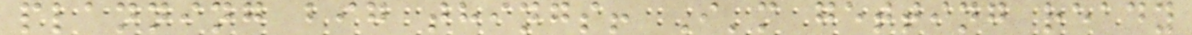planning big things! I'm getting ready
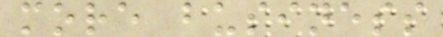more business
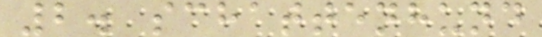2. schattenhund
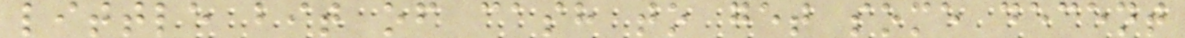little bit of cash to get some decent
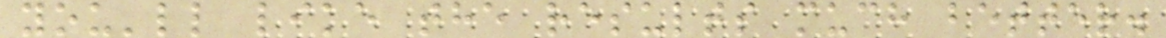you'll like the results much better.
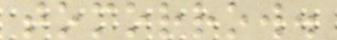tomorrow.
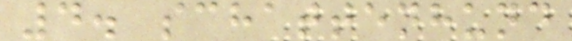4. schattenhund
